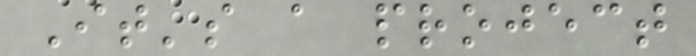It's a project
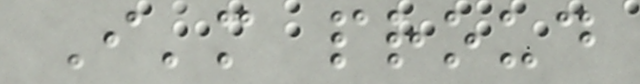I'm proud
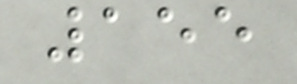155
